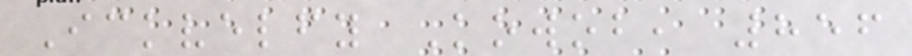Ickvelfy Kowob, 856
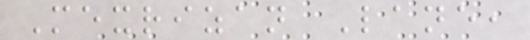Mexrizan Lane,
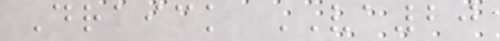Draick VA20
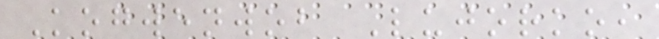Kogwenwob Lujorko,
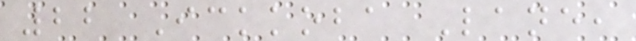22 Ickkoba Lane,
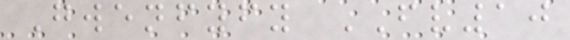Gwenfyfy FV10
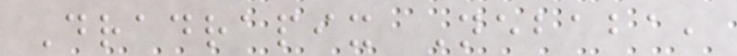Dradrapix Nebaba,
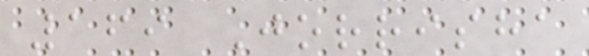169 Jorrisha
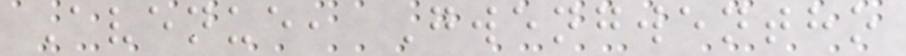Avenue, Gwengwentho
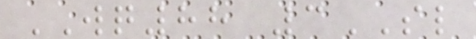WQ88 3SL
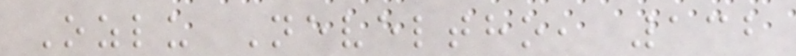Ozlu Neveltho, 132
